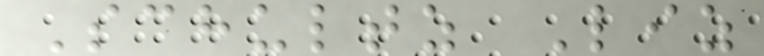Schultz Liz
